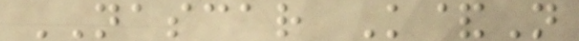NASCAR K&N
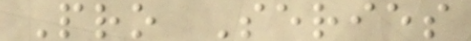Pro Series
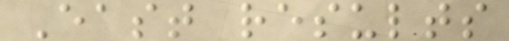East results
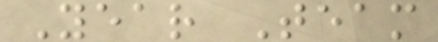Year Team
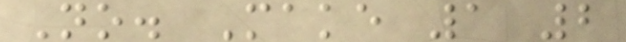No. Make 1 2
